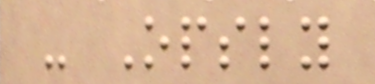- Opsly
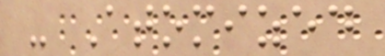- Atomized
